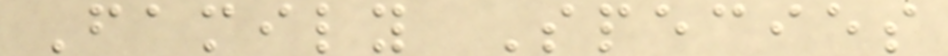Family Species
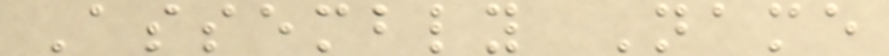Assembly Name
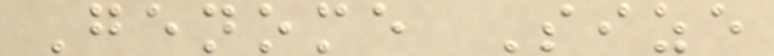Genome Size
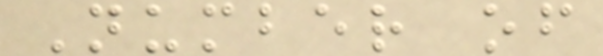Number of
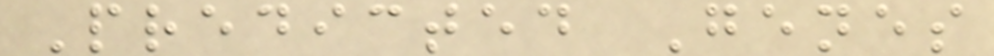Predicted Genes
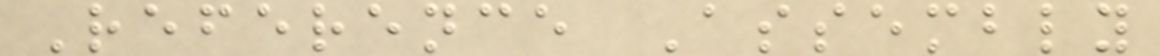Reference Assembly
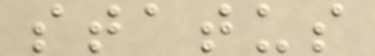status
